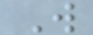W
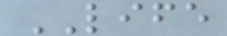LIFE
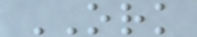ORK
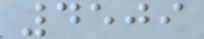4509
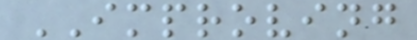IMPROVING
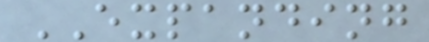EXPANDING
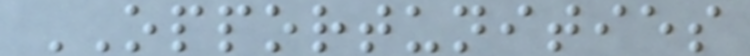OPPORTUNITIES
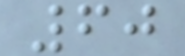60
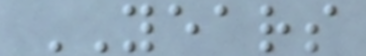YEARS
